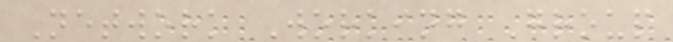Network Working Group
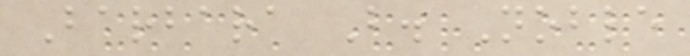Barbara B. Noble
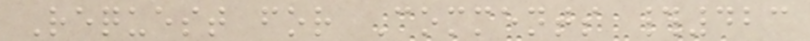Request for Comments #423
